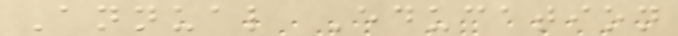Annual Education
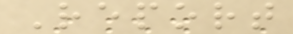Report
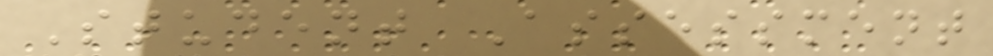Student Assessment
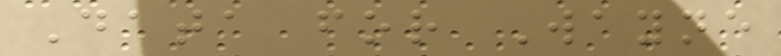Data for Wayne
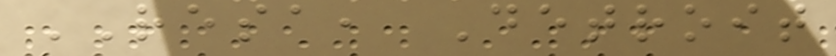RESA, Detroit
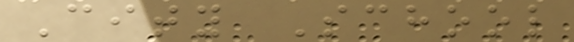City School
